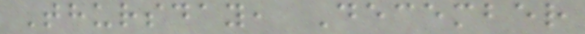Thursday, December
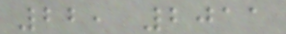22, 2011
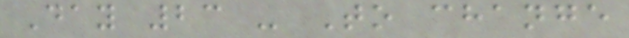Day 23 - To change
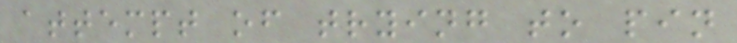attempt of trying to pin
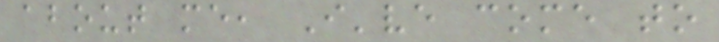about me, I've come to
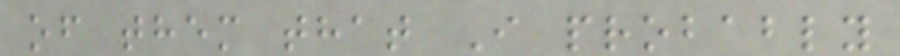of them that I probably
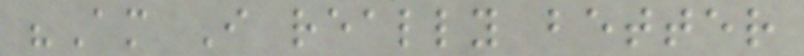"Am I really better
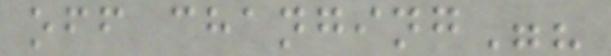off changing"?
